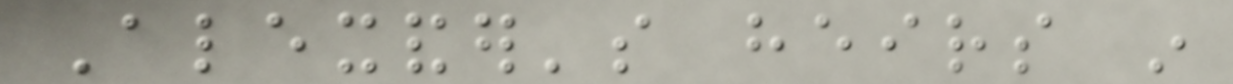Alexander's heirs in
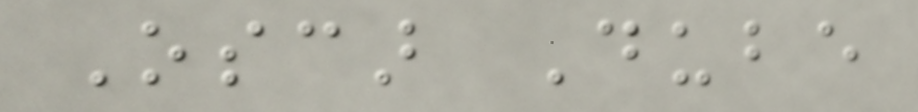Oscar Dube
